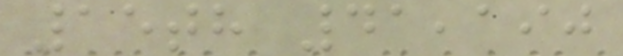15th 41,190
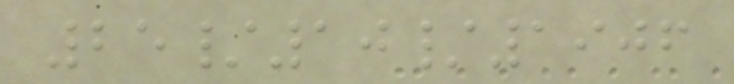25/10/1906
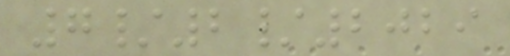7/2/2029
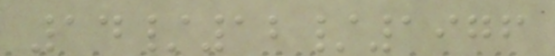14/12/1976
